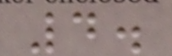4.
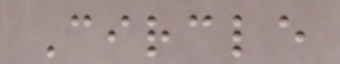Circle
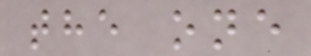the one
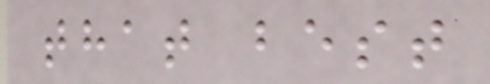that best
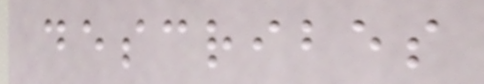describes
